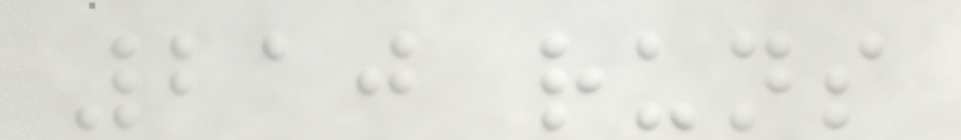210 runs
